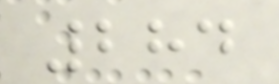284
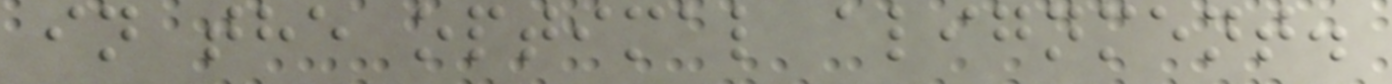in the optimal alignment.
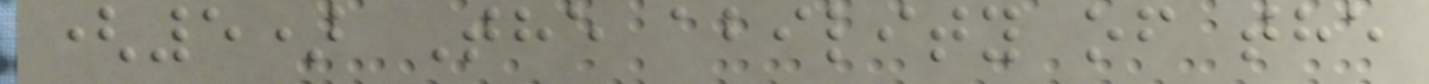(5) The ability of the
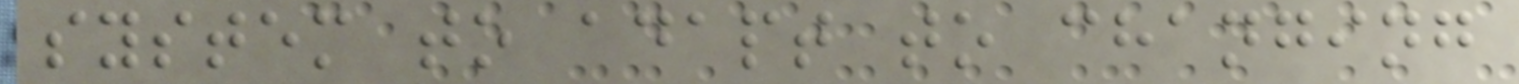system to adapt to changing
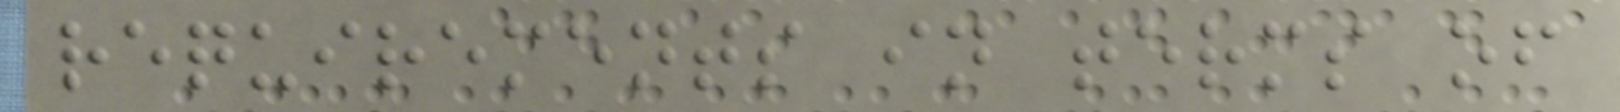requirements in terms of
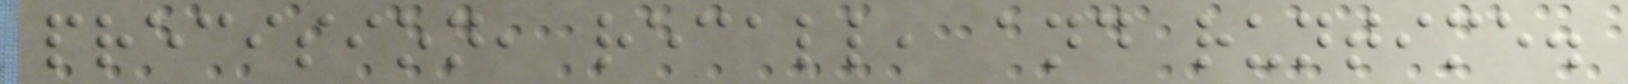precision, recall, and runtime.
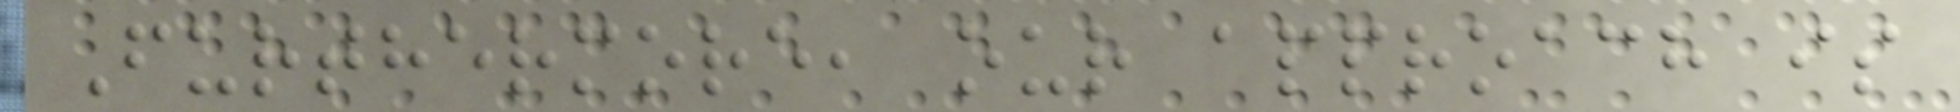Furthermore, our approach is
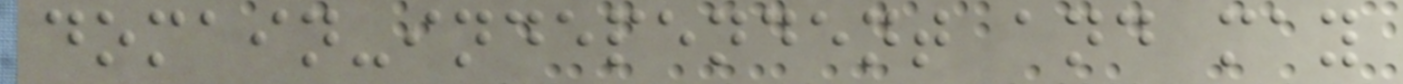domain-independent and may
